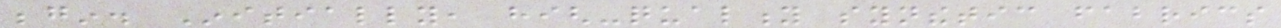begin. Initially, high-quality synthetic fabrics
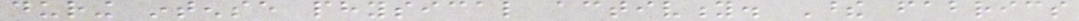during intense physical activity. These fabrics
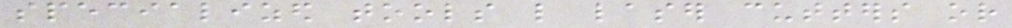specialized tools like laser cutters or
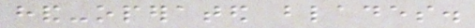hand-operated blades.
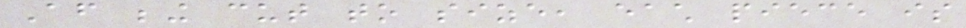After being cut to size, each piece is
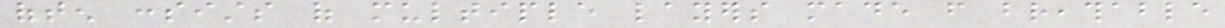often consists of multiple layers made from breathable
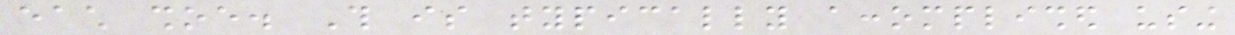each shoe. This is typically accomplished using
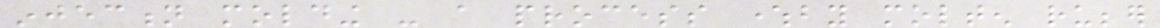injection molding - a process whereby molten rubber
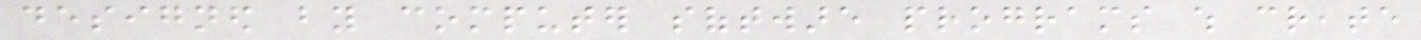designed by computer software programs which create
